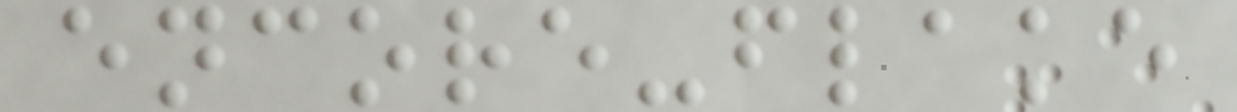encore-flake
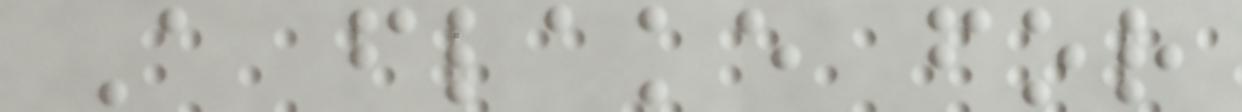A flake for
